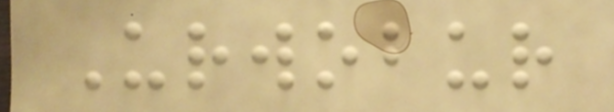Urwobur
